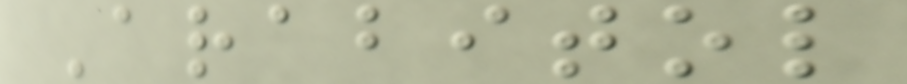Arabitol
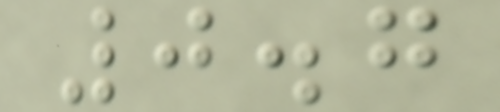0.7
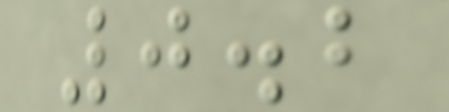0.2
